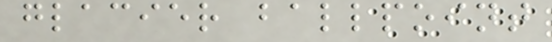glacier ballpoint
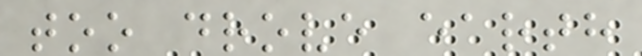too drove earth
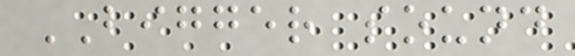BIGGER sound
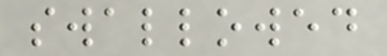swallowed
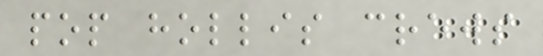pop hollis crews
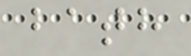bath
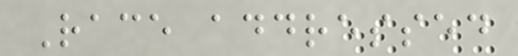Race addressed
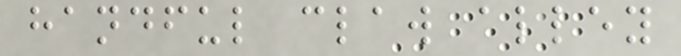handful claw alley
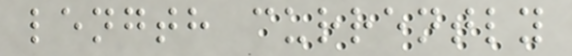length currently
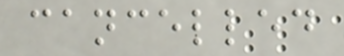cancelled
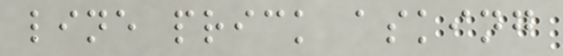line prick asking
